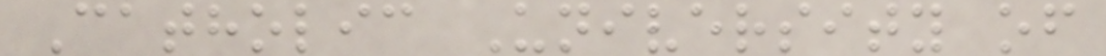Catholic University of
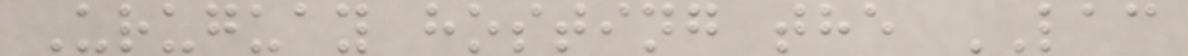Uruguay hosting the LAC
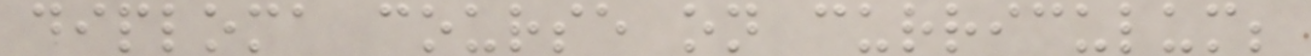diploma course on curriculum;
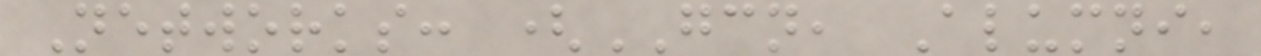Networks: (GCN, Alumni,
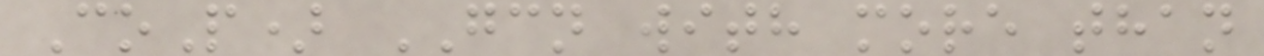CoP) GCN with more than
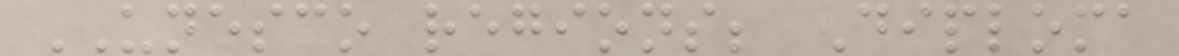UNESCO regions; Diploma
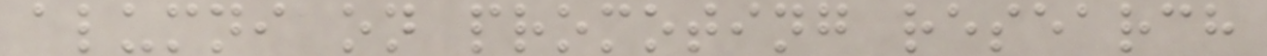alumni on promoting research
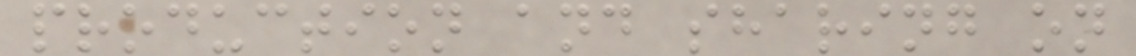production and sharing on
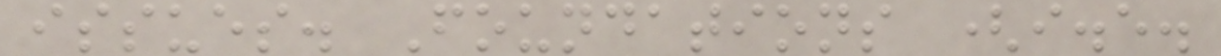issues. Foundations (i.e.
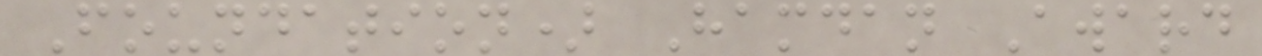Foundation) Hamdan Award
